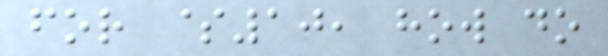for $10, how do
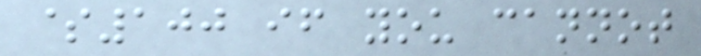$100 if you cannot
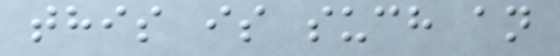this is such an
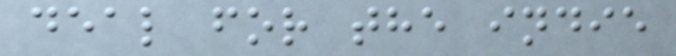deal for the indie
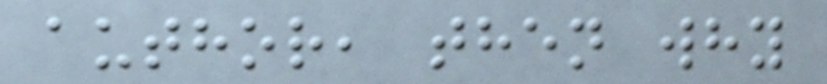author, then why
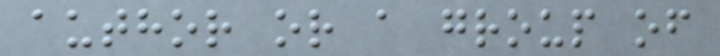author or a group of
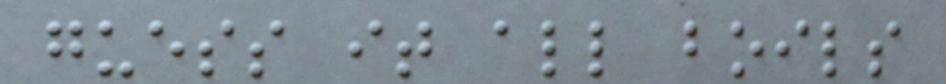guess it all boils
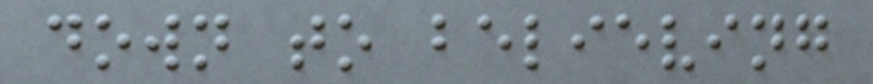down to believing
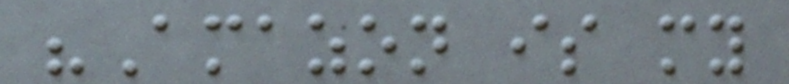"Amazon is my
